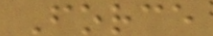Force
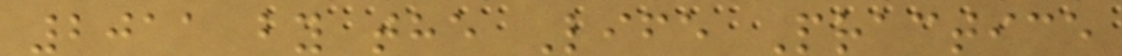2011 by the Life Practice
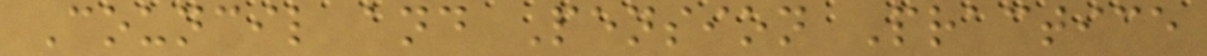Council and Pension Practice
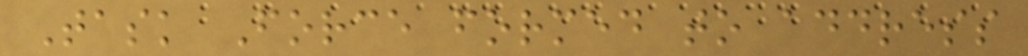Task Force formed to address
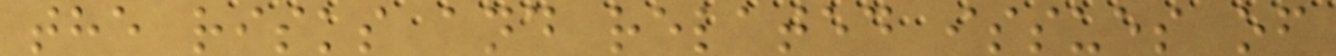the risks and related issues of
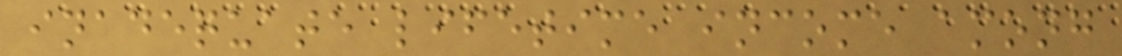inadequate lifetime income among
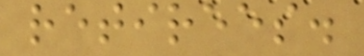retirees.
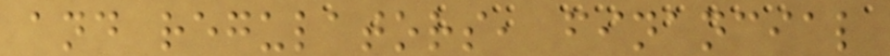and regulators, financial
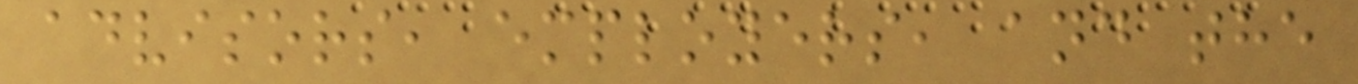advisors, employers, and the
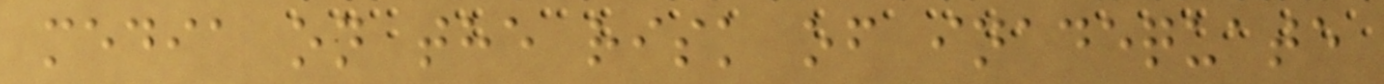media on the risk of inadequate
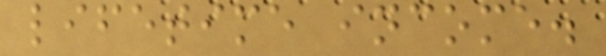lifetime income.
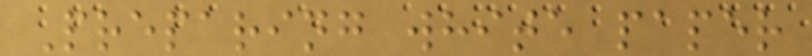Preparing white paper
